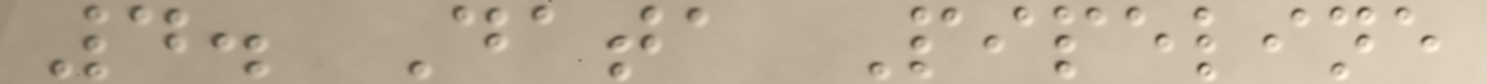4. Data Pipeline
